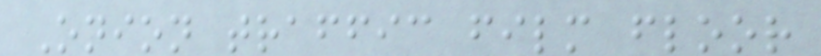Onion traffic film floor
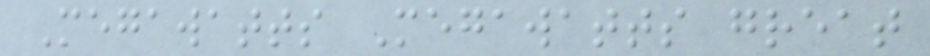Megawatts Megawatts great
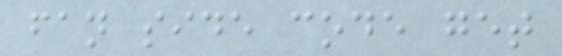fan side code get
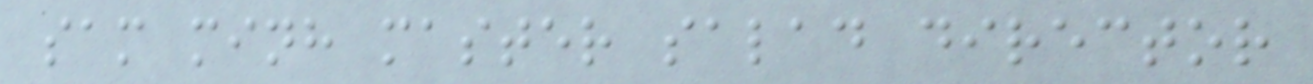sam minh master salad director
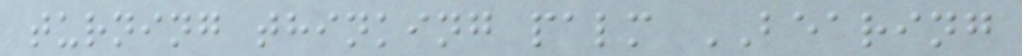turning thinking palm BEARING
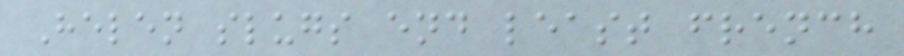Helen slugs end least french
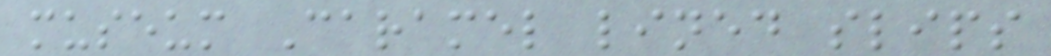museum Caramel lined slips
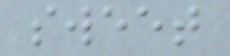sweet
